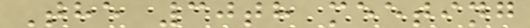The 30th meeting
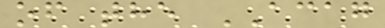of the ACAG
